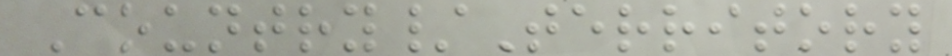Country/Territory
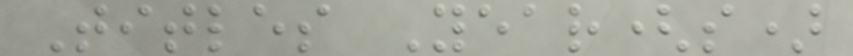Titles Year(s)
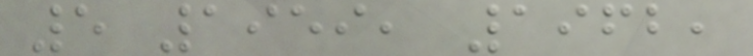5 1959, 1962,
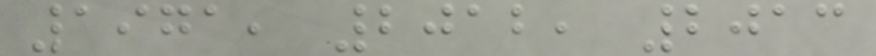1971, 2012, 2013
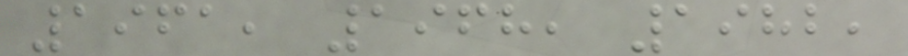1961, 1968, 1982,
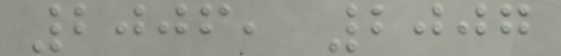2006, 2007
